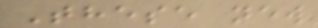These new
